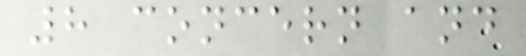8 concern and
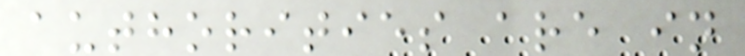authorities are in
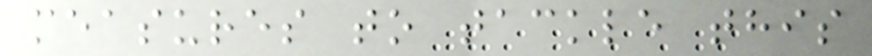measures to tackle this
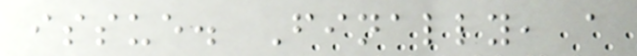issue. Finally, a
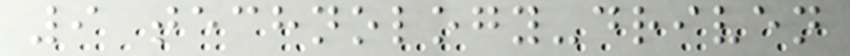9 technology-driven
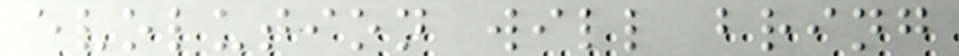evolution will bring
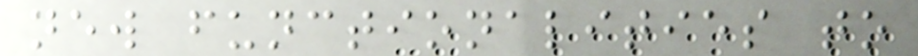new functionalities to
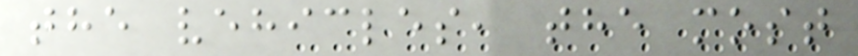the vehicles, the most
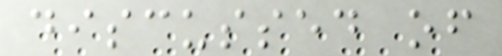discussed of
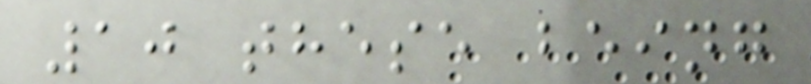10 these being
